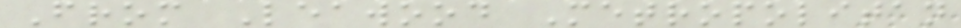From Leawood Metropolitan
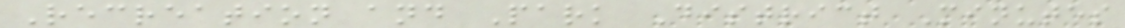Recreation and Park District Minutes
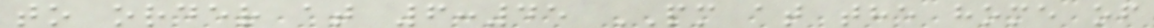to order at 6:45 PM at the home of
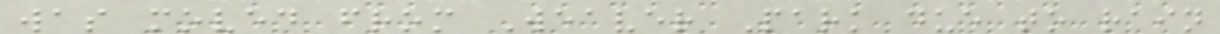was moved from Weaver Park due to rain
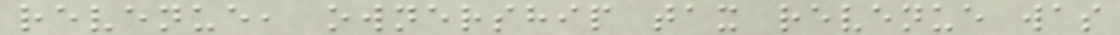revenue, ownership tax revenue was
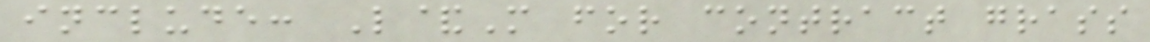include: L&M for contract grass
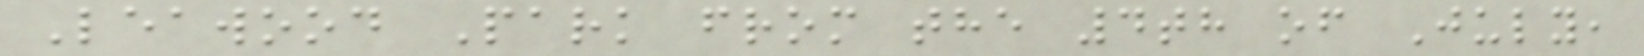Leawood Park from the 4th of July,
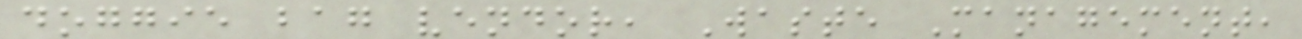doggie bag vendor, Waste Management,
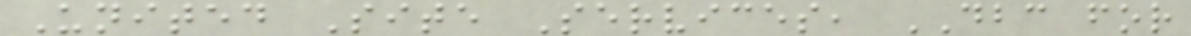United Site Services, DBC for
